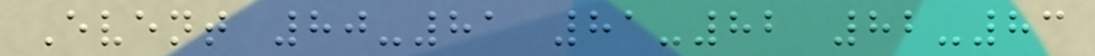Event 80-81 81-82 82-83
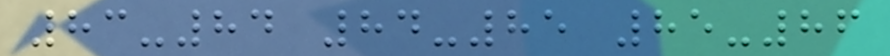83-84 84-85 85-86
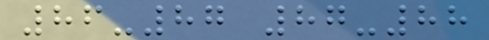86-87 87-88
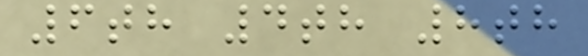6th 4th 8th
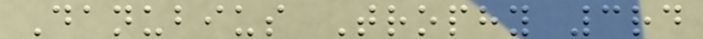Danubius Trophy 3rd
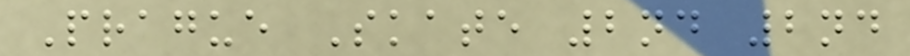Prague Skate 2nd 2nd
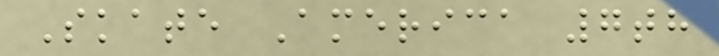Skate America 7th
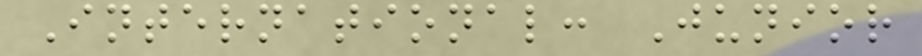International: Junior
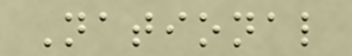National
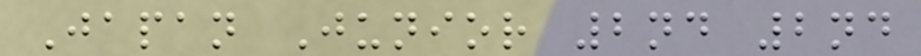Japan Junior 2nd 2nd
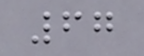67
